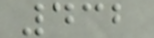432
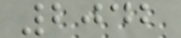2042
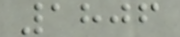1806
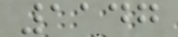1147
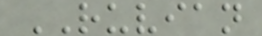RUVIAN
